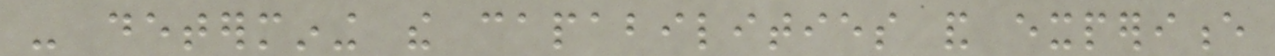- determining the capabilities and experience
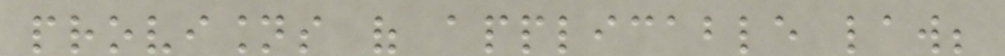provisions of applicable law;
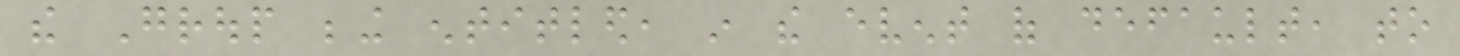the Group being entitled, in the event of default, to
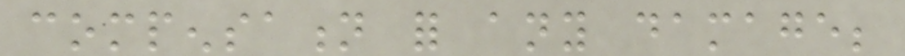compensation for any damage;
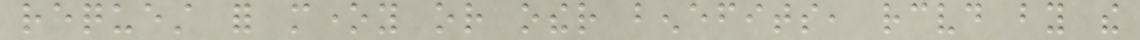request for money or other benefits, received by the
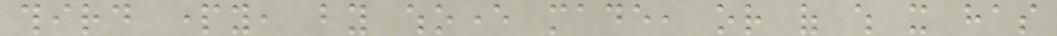third party, by whoever made, or of which it has
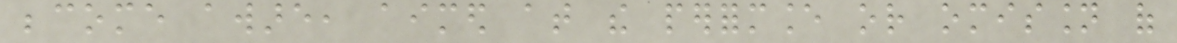become aware, aimed at the performance or omission of
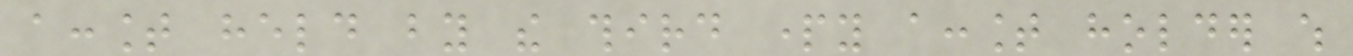account held by the third party account holder which
